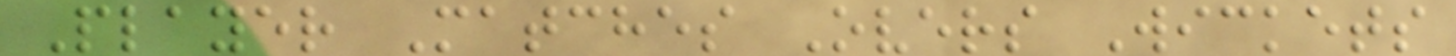Player Matches Overs Wickets
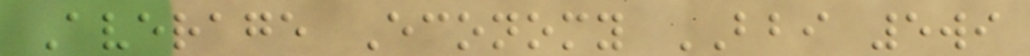Average Economy BBI 5wi
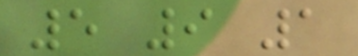5 9 1
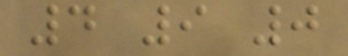4 9 0
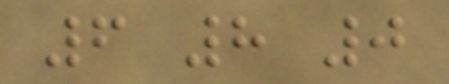6 8 0
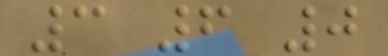3 6 0
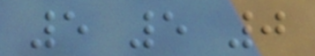5 5 0
